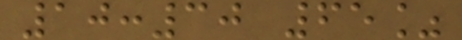10:30 65%
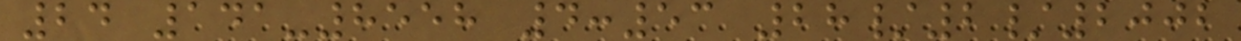24 141-8558 4:53 28/2/2002
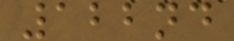122nd
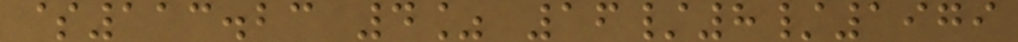$113.23 4% 16/8/1979
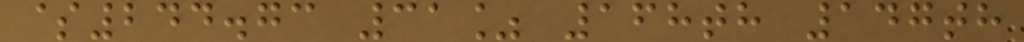$244.73 31% 168th 147th
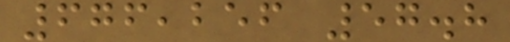676,256 57.8
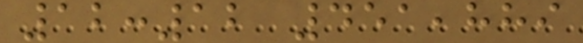12:12 451,889
